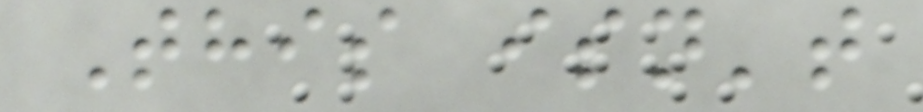This isn't
